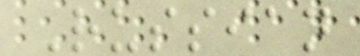Russian
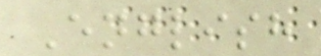English
